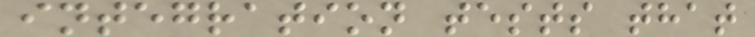integration tests that
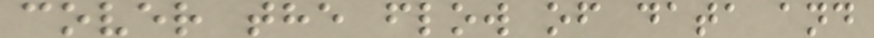cover the flow of data and
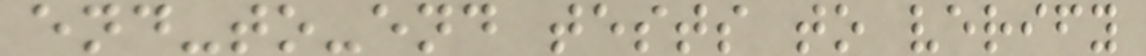end-to-end tests to verify
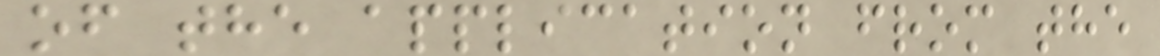of the application from the
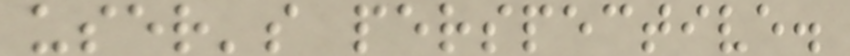user's perspective.
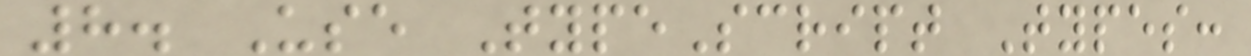8. Use TypeScript Types:
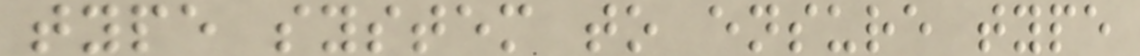type system to ensure type
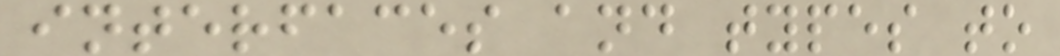interfaces and types to
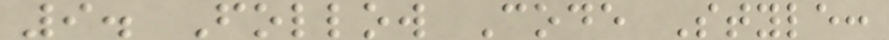9. Follow Code Style:
